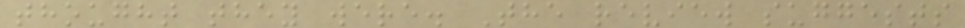thought they were. The review suggests
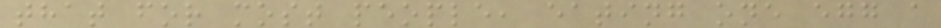that for most people, eating one egg a
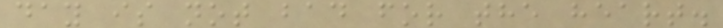day is not bad for the heart.
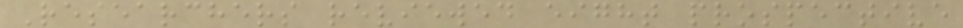Researchers reviewed eight prospective
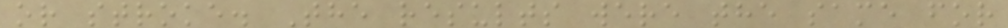or stroke. The results were the same for
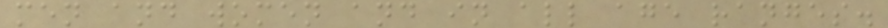men and women and in all age ranges.
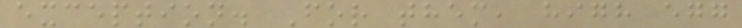exception. For them, high egg
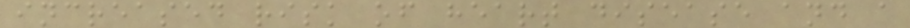increased risk of heart disease and a
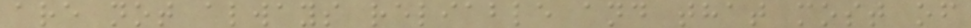are not always reliable and that most of
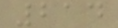214
